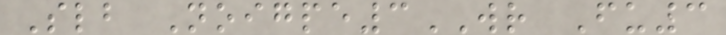Slb Noigpe3WR Fu3
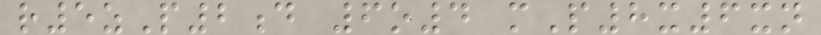r5zP2d 6o4 mP8x6xn
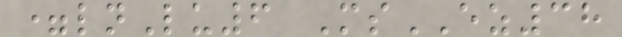=lnLu6 MsEZ38
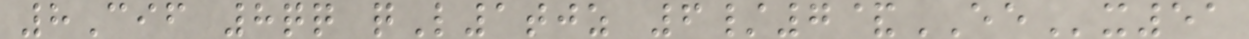8Cif 8qq qL1tjz 6/7&EEx51
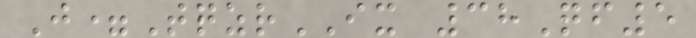J=TqzrIX 38Qf5
